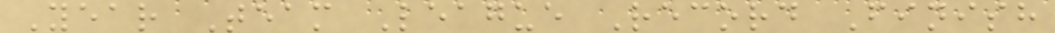Year Team League Record Finish
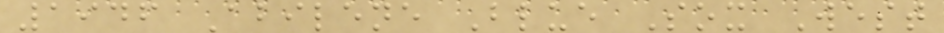1946 Abilene Blue Sox West
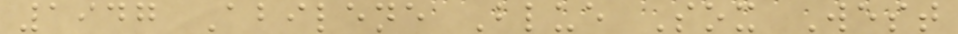1947 Abilene Blue Sox West
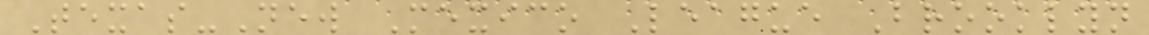Texas-New Mexico League Brooklyn
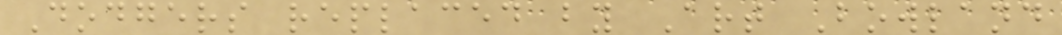Dodgers replaced by Art Bowland
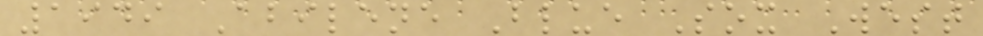1949 Abilene Blue Sox West
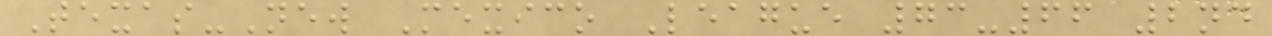Texas-New Mexico League 73-66 2nd
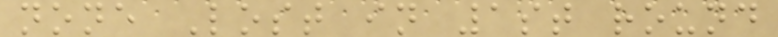none Lost in 1st round
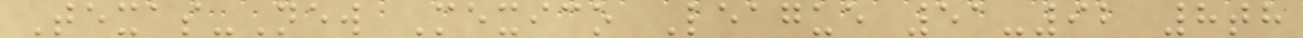Texas-New Mexico League 51-92 8th
